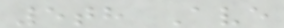5th Ave
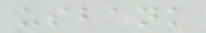usbank
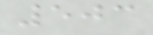503
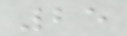25
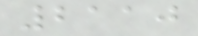2110
